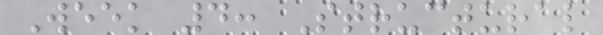Week 4: Structural
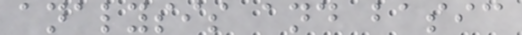analysis and basic
